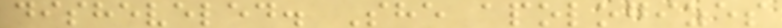disheveled. She apologizes
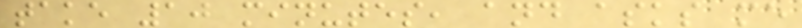take 10 minutes, and asks me
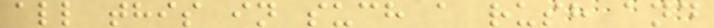all this in such a rush and
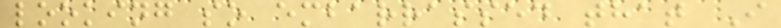looking so embarrassed that I
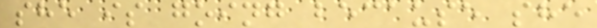she is going because she
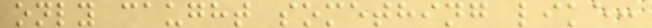only caught something like:
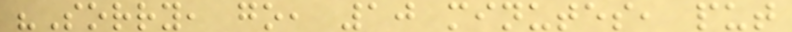"Sorry, go, 10 minutes, put
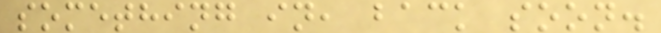something in, back soon.
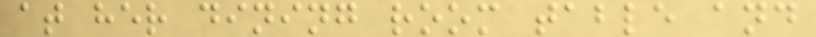at her dining room table and
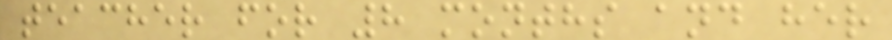teacher for 8 months and her
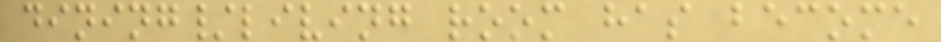dining/living room has become
